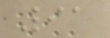91
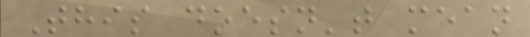This doesn't mean
